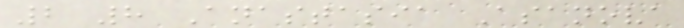2 8 Anastasia Asanova
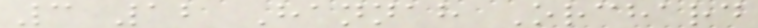3 12 Hannah Orchard
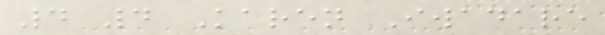4 4 Karen Iwadare
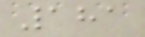181
